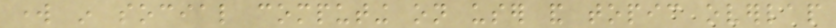work in social computing on user and topic overlap
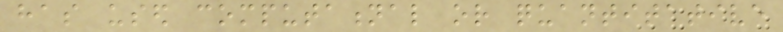has used computational or quantitative
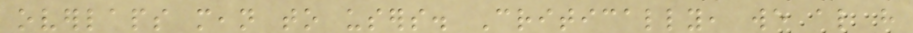overlaps mean to users. Critically, we also have
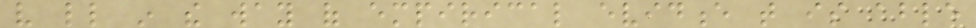very little in the way of empirical evidence that is able
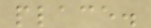place.
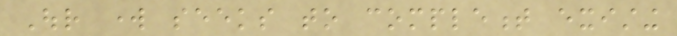Our work seeks to complement existing
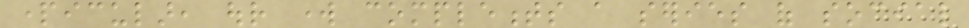particular, our work complements a series of social
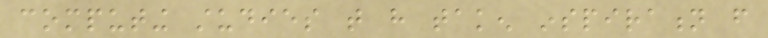computing studies that have taken inspiration from
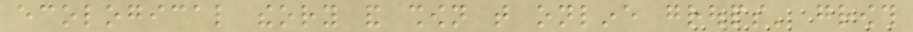ecological theory and shown that online groups' growth
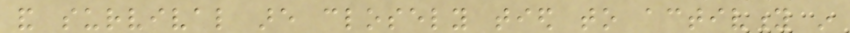and survival are closely tied to activity in
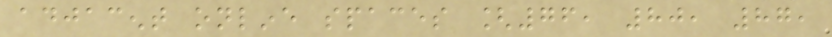adjacent online spaces [76, 80, 87,
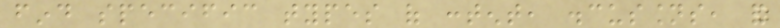find specific types of content, discussions, and
